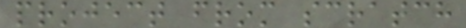project from scratch
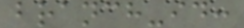branch-id:
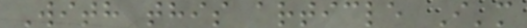With this article I'm
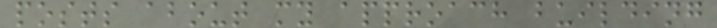posts about my approach building
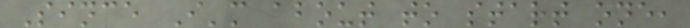Since I'm about to start one,
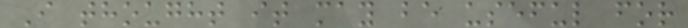I thought it may be useful for
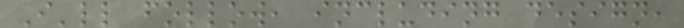I'll follow, including design,
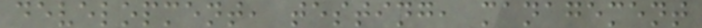development, testing, management
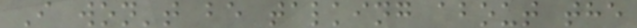I won't be talking about the
